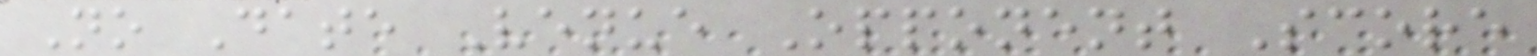No Date Venue Opponent Score
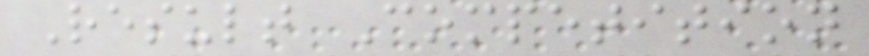Result Competition
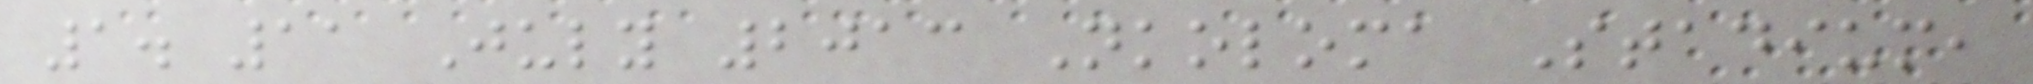1. 11 July 2013 Nkoloma Stadium,
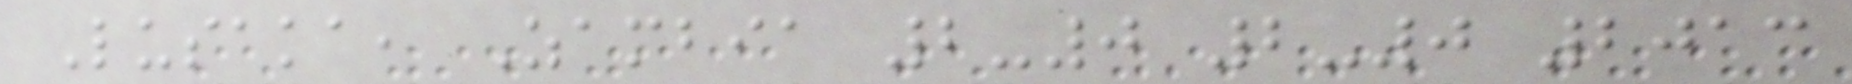Lusaka, Zambia 2-0 2-0 2013
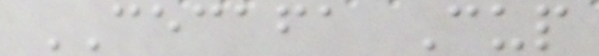CECAFA Cup
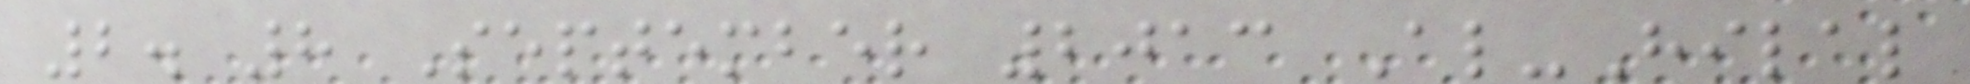2. 8 September 2013 Al-Hilal
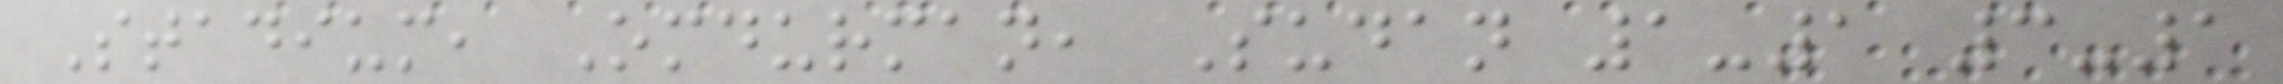Stadium, Omdurman, Sudan 1-1 3-1
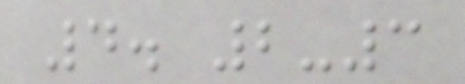4. 2-3
